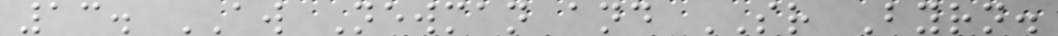13. AW Newman and SR Byrn.
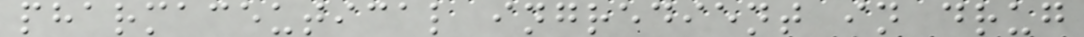pharmaceutical ingredient in drug
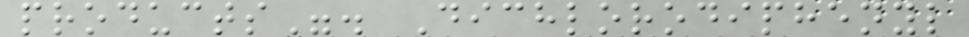products". Dichlorodiphenyl
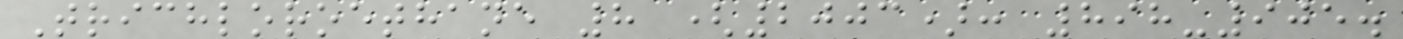Trichloroethane 8 (2003): 898-905.
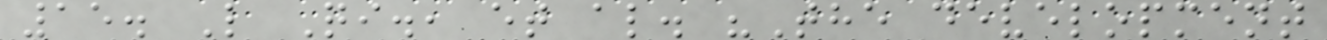15. L Qi., et al. "The development
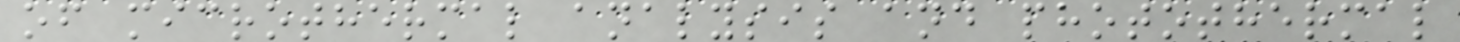of microthermal analysis and photothermal
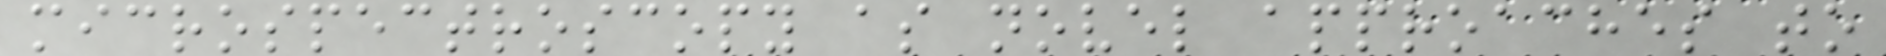microspectroscopy as novel approaches to
